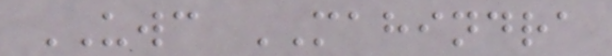UWC MAHINDRA
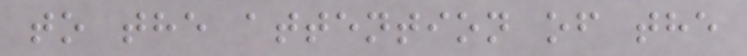to the attention of the
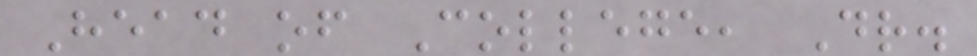Head of College, Dr.
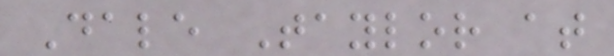Dale Taylor at
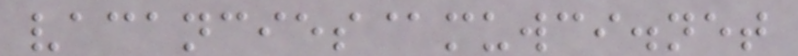vacancies@muwci.net
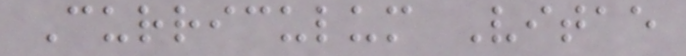Curriculum Vitae
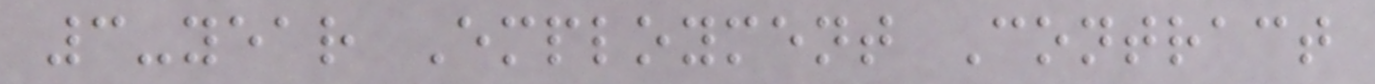3-year Employment Contract
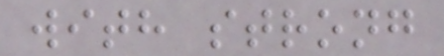with strong
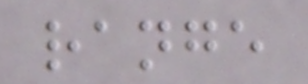range
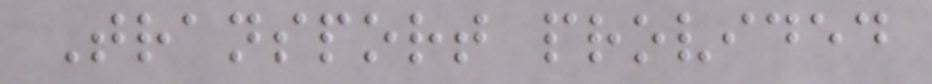Transport provided
